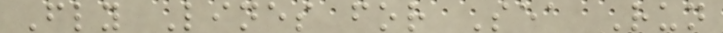Fly Lines for Sea Run
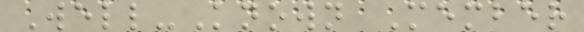Well-Known Member
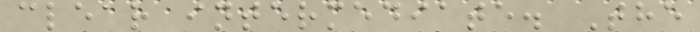clear intermediate. The
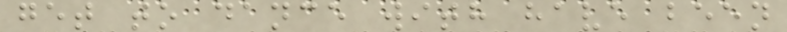get to dance with have been
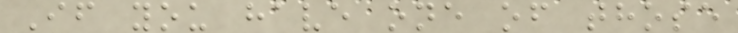If you have one of those
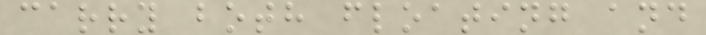carry both floating and
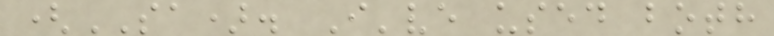(SA). I've used both
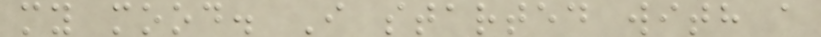my mood. I started with a
